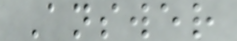Answer
